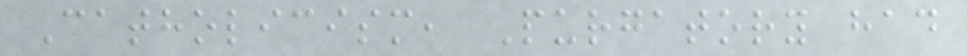Catholicism, Purgatory had
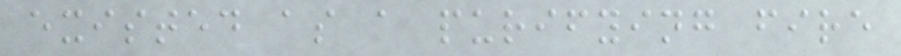existed as a purifying fire
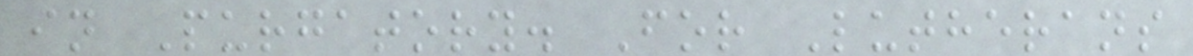in Purgatory. For Lutherans
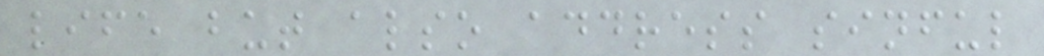life but also address sinful
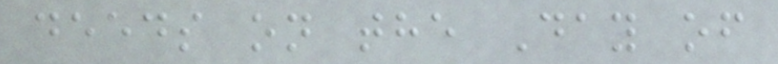deeds on the Day of
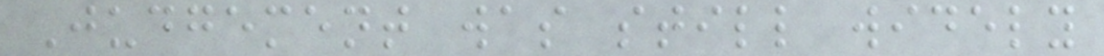Judgement was still widely
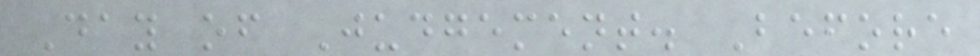Day of Judgement. Before
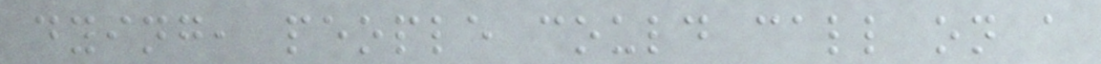dying, people could call on a
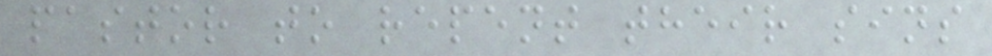pastor to repent their sins
